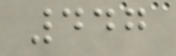447
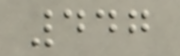447
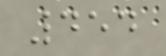454
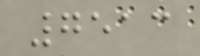7513
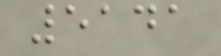5141
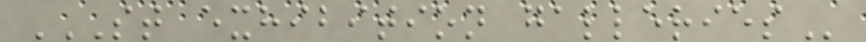ST EXHIBITION GALLERIES
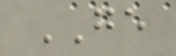GE
